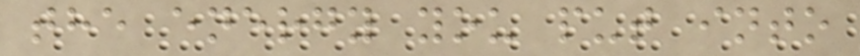the energy you put into
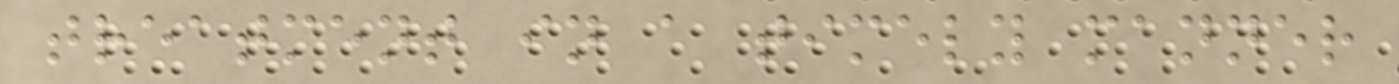treatment in a timely manner
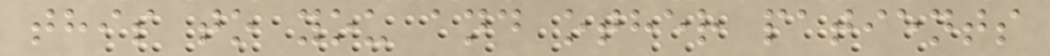this to you and other patients
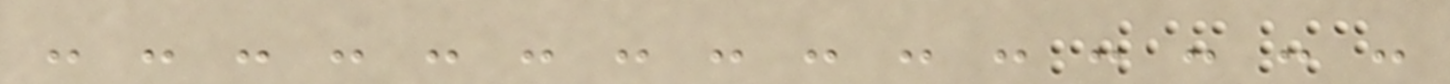- - - - - - - - - - - - - - -
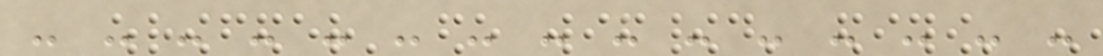- - - - - - - - - - - - - - -
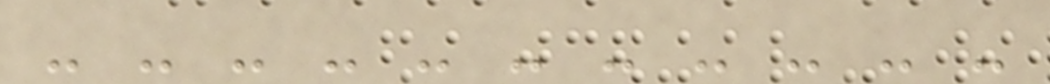- - - - - - - - - - -
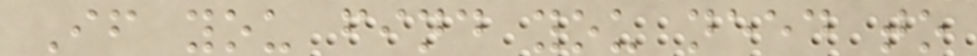If you find you need to
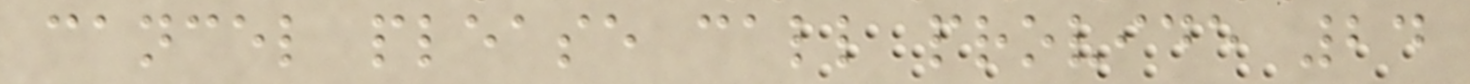cancel please call provide 24
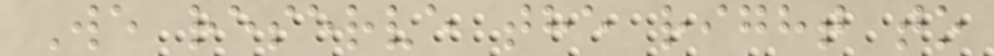We reserve the right to
